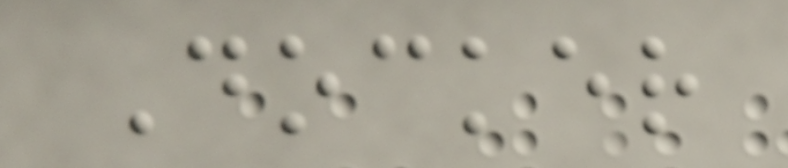Docker
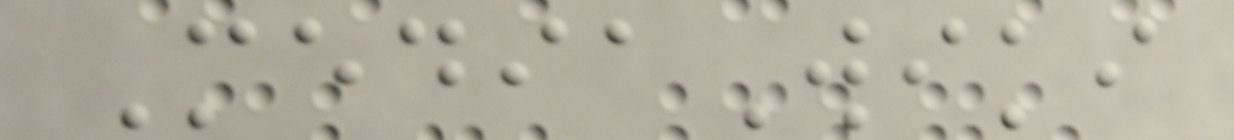MediaWiki
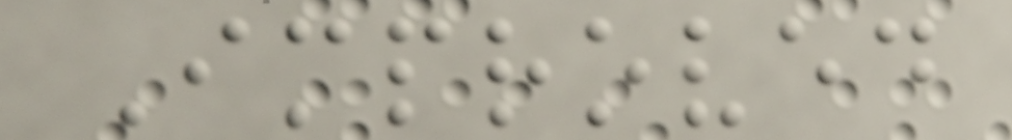Improved
